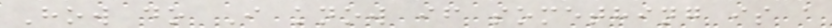How do I know if something is a
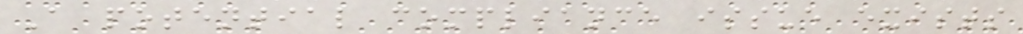A potential compliance issue exists
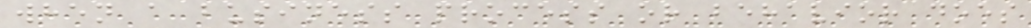when a business process or behavior does
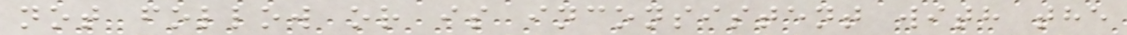not follow or is inconsistent with the
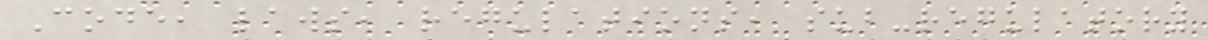Code, laws, regulations, sub-regulatory
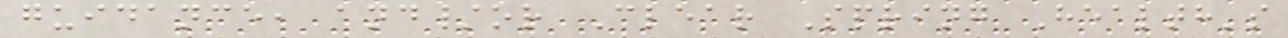guidance, and/or Clear Spring Health's
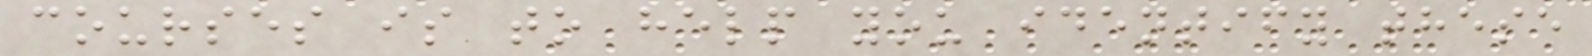courses is to help you identify these
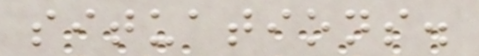situations.
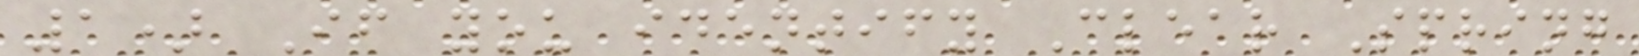1) If you identify Clear Spring
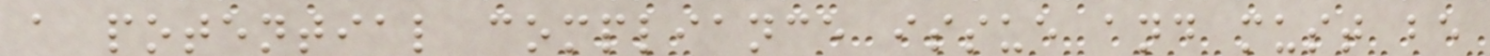a potential compliance issue and must be
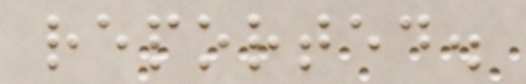reported.
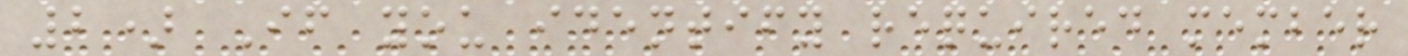2) If you identify required member
